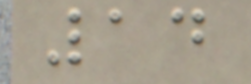14
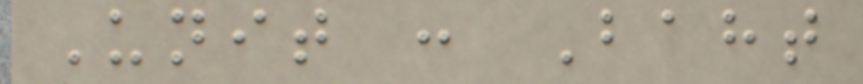Unit : Baht
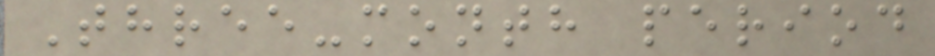Three-month period
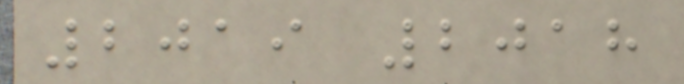2019 2018
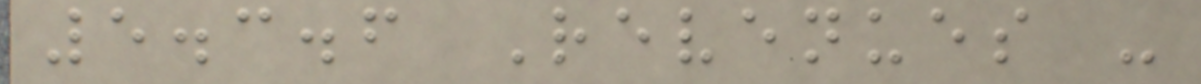5.3.6 Revenues -
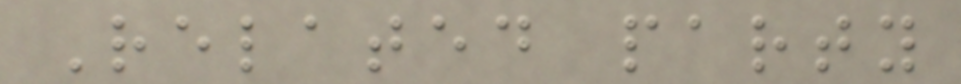Related party
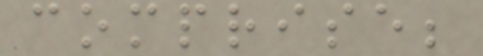comprise;
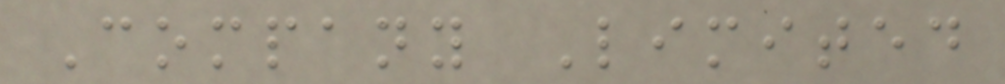Company Limited
